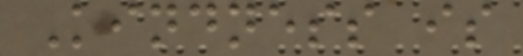Kindness is
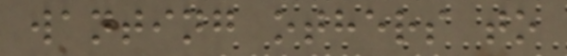wanting others to
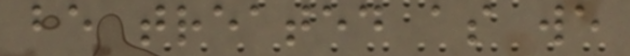be treated as we
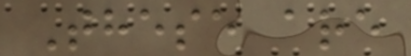These are
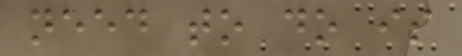need to do is
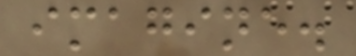imagine.
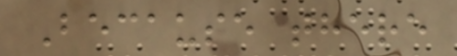Because there
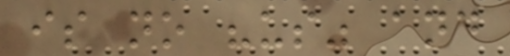is no "us" and
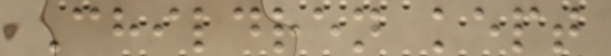Children kept
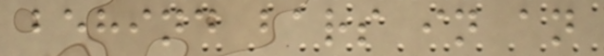behind bars in an
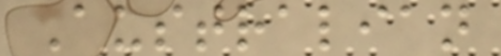Australian
